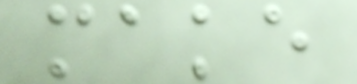make
